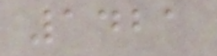1421
